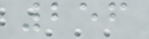256
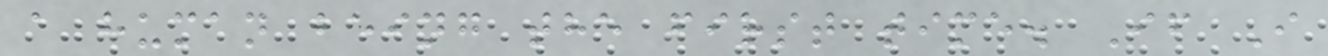a human being the first time. If I
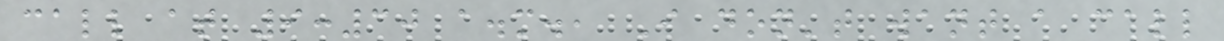call at 9:30 a.m., I don't want a call
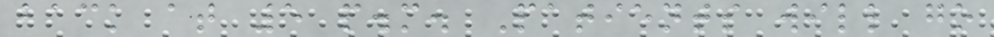back at 5 p.m. Patients will go
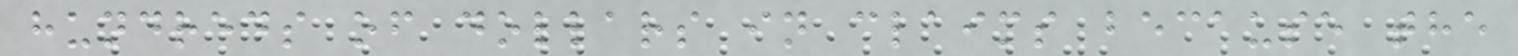hundreds of dollars in claims because the
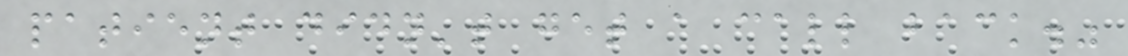patient didn't get a call back."
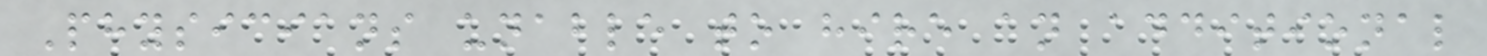Physicians unable to hire an additional
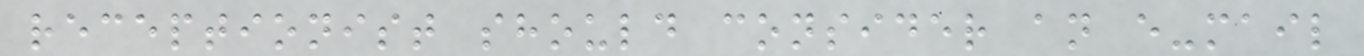receptionist should consider an e-mail
